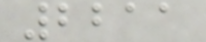2211
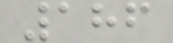186
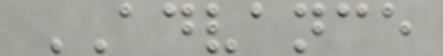ADVANCE
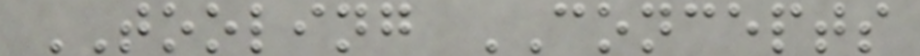TOOLING CONCEPTS
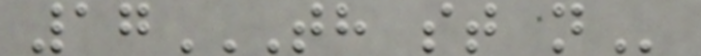17TH ST N
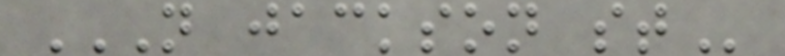N JACKSON ST
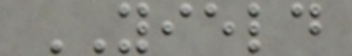YIELD
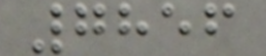7856
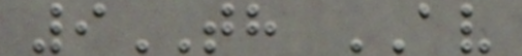9TH AV
